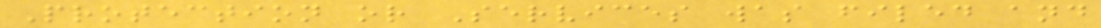Protection or Services was filed and
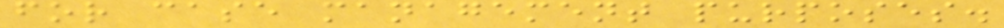for case management purposes.
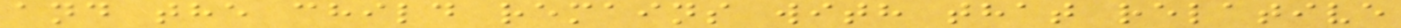and the child remains with that relative
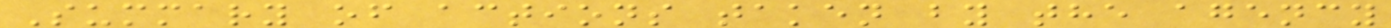Summary of actions taken by the agency
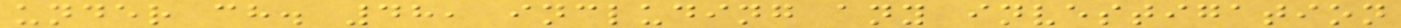under ch. 48, including any investigation
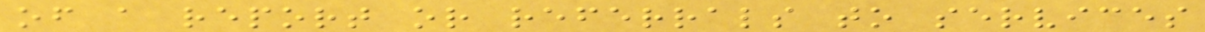of a report or referrals to services
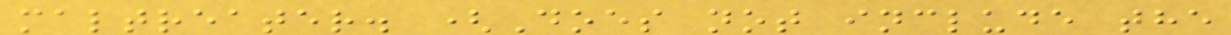maltreater. (Does not include the
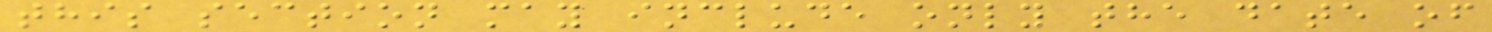this section may include only the date of
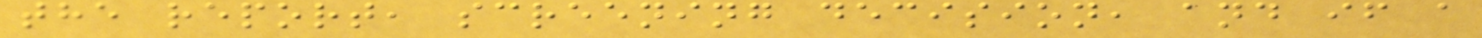the report, screening decision, and if a
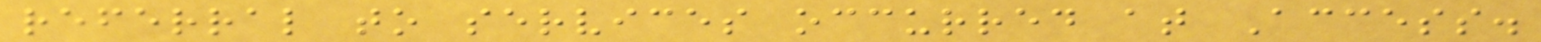referral to services occurred at Access.
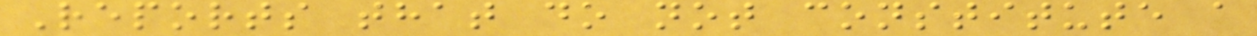Reports that do not constitute a
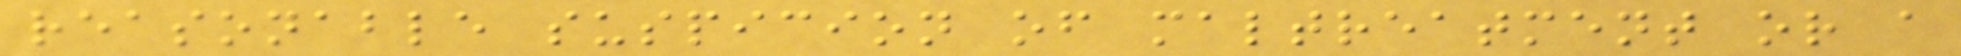reasonable suspicion of maltreatment or a
